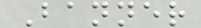Banner
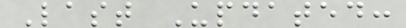Last Updated:
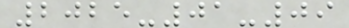2025-01-09
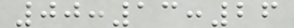00:13:26
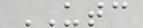UTC
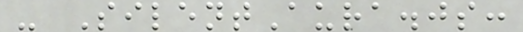- SilentAura.js:
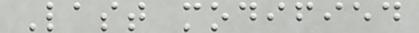Last modified
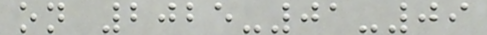on 2025-01-09
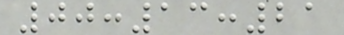00:13:21
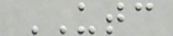UTC
